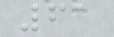61
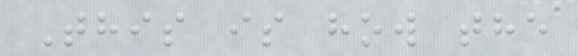This is how the
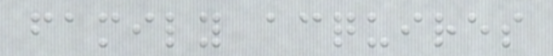family acquires
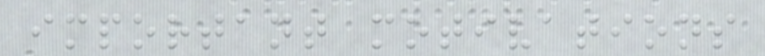important motivations
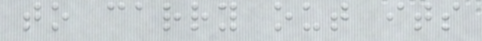to carry out its
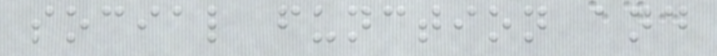social function and
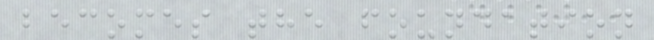becomes the foundation
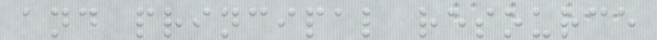and principal resource
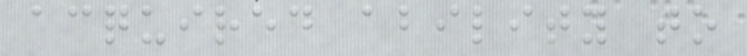acquired ability to
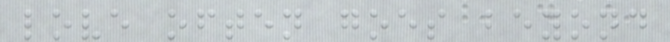love often goes beyond
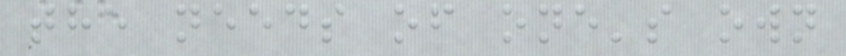the needs of one's own
